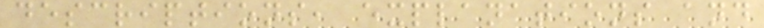descriptions, explanations and
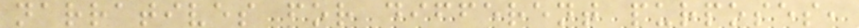narratives for different purposes,
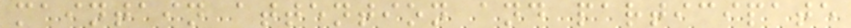maintain attention and participate
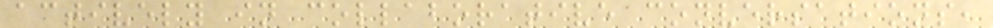actively in collaborative conversations,
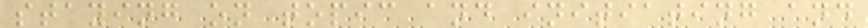staying on topic and initiating and
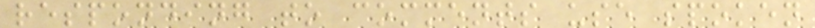responding to comments use spoken
